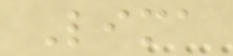Lima
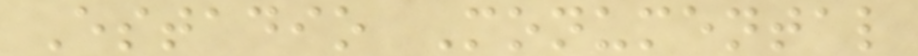Estadio Monumental
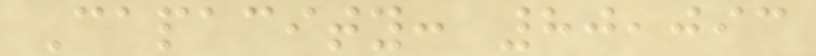Capacity: 80,093
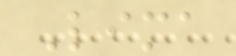Lima
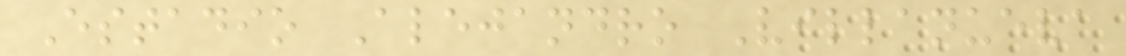Estadio Alejandro Villanueva
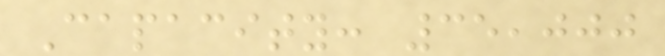Capacity: 35,000
